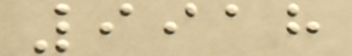9918
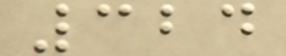324
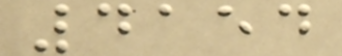4154
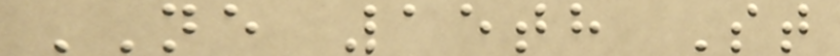NE 15th St
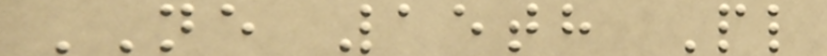NE 15th Pl
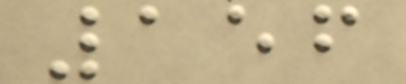156
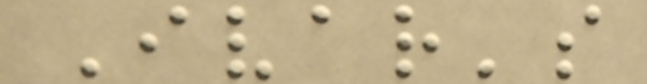Ivar's
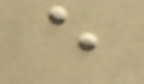e
